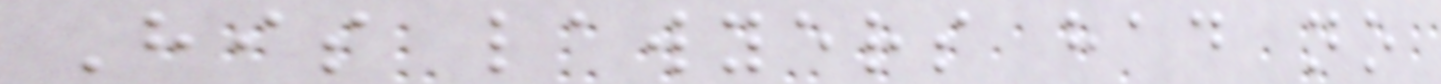His lawyers had no
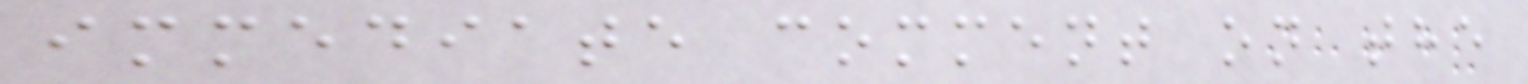immediate comment on the
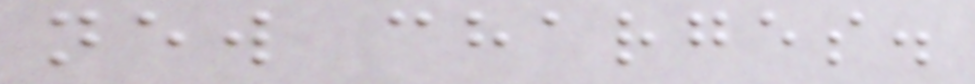new charges.
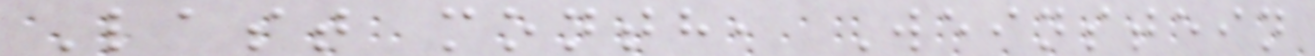Last month, Weinstein
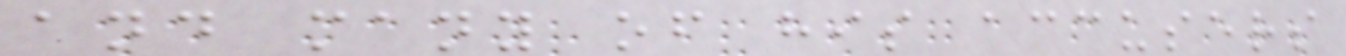and many of his accusers
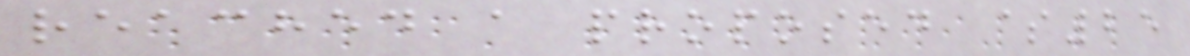reached a proposed $25
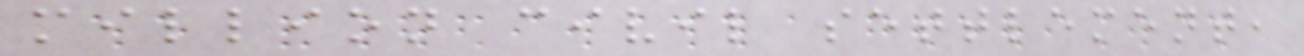million civil settlement,
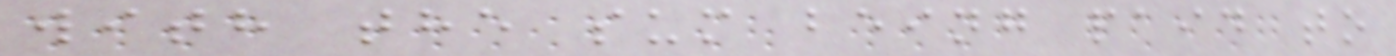with the sum being paid to
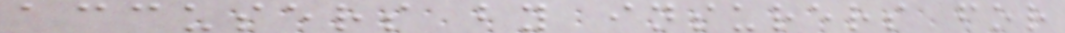accusers by insurers for
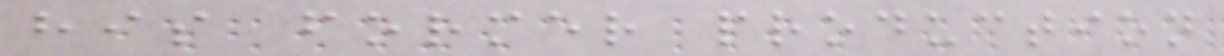his former production
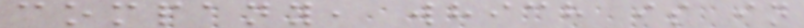company, which is in
